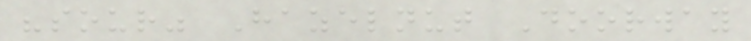"sour" Hazelnut Doorway
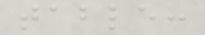table:
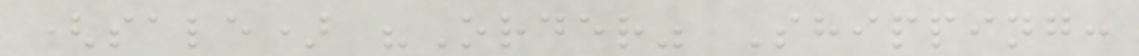(sale) "Order" Shipping:
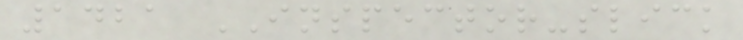1421 INSPECTOR-slick
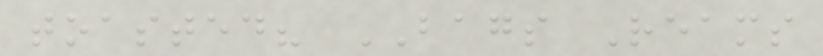toasted? BAGS Reams
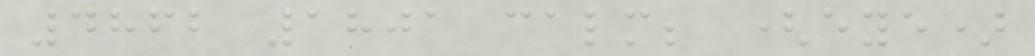4862 1801 calm; (eye)
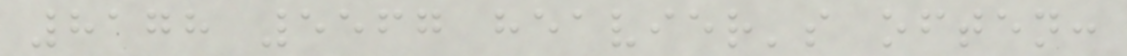8178 5567 heavier's often:
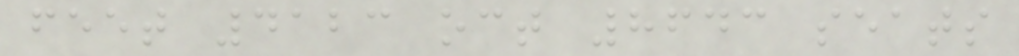feet 4123 oct 8643 seats
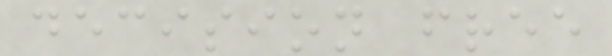decision free
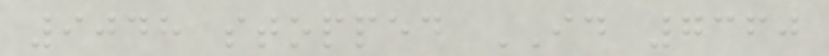9048 stopped ID 7360
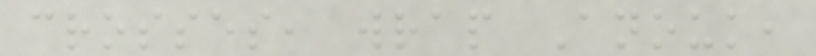crosses, wrap Anouk,
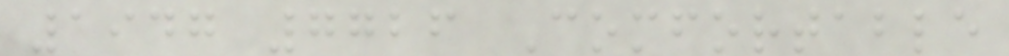1947 7726 Comfortable
